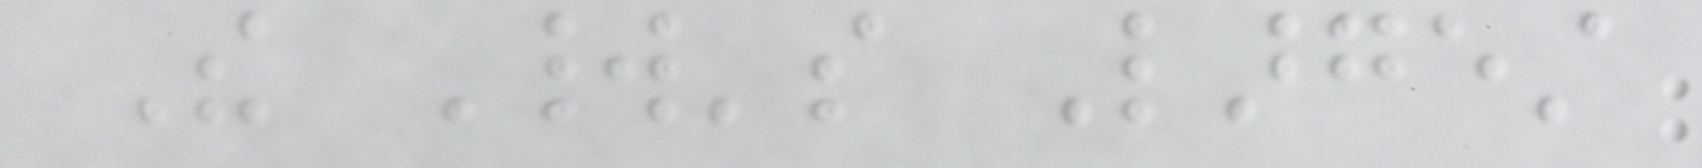The World's Largest
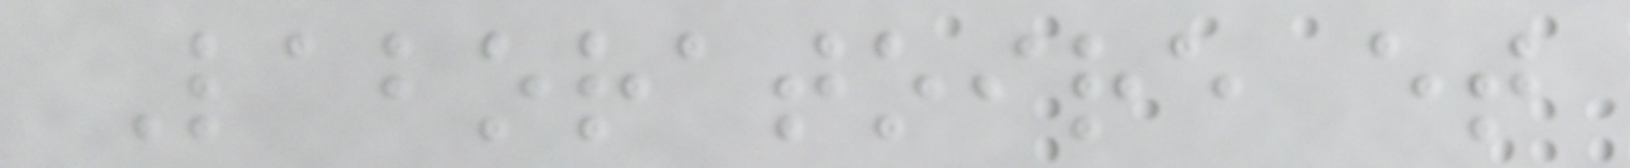Laboratoire et
